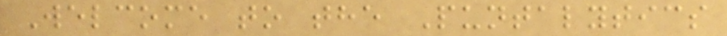Welcome to the Puntalytics
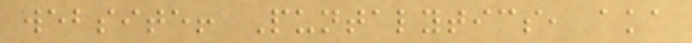website! Puntalytics, aka
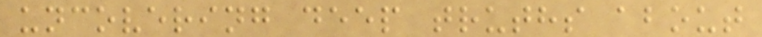uncovering deep truths about
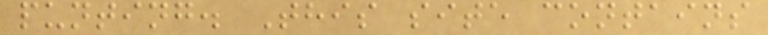punting. This site contains
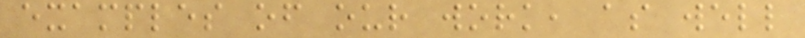examples of our work, as well
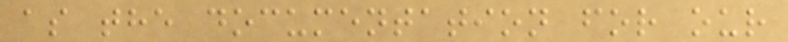as the documentation for our
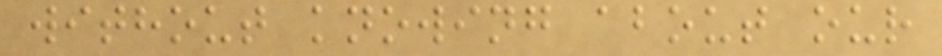without knowing about our
